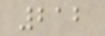212
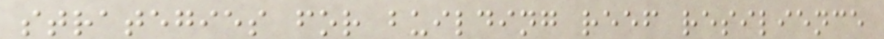strategies for building reef resilience
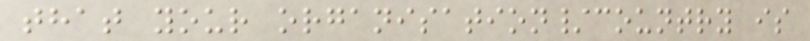that your organisation/country is
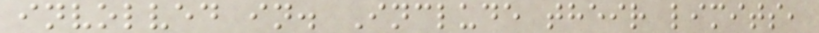involved in. Include their limits,
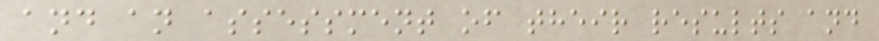and an assessment of their results and
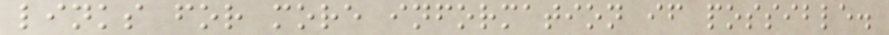links for more information if possible.
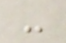-
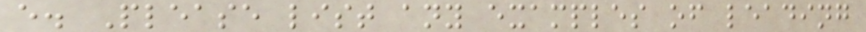e. Please list any examples of leading
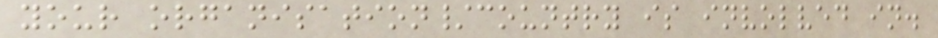your organisation/country is involved in.
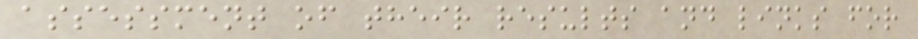assessment of their results and links for
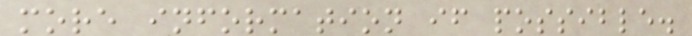more information if possible.
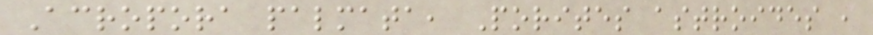Acropora palmata, Porites astroides ,
